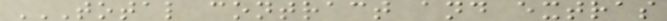TOTAL CONTRACT AND EXTRAS
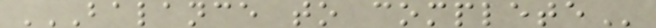BALANCE TO COMPLETE
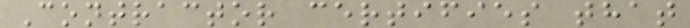Contractor certifies that
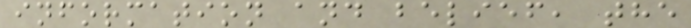information and belief, the
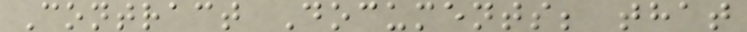Contract Documents; that
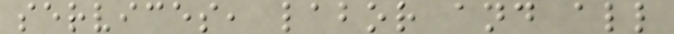services, labor and all
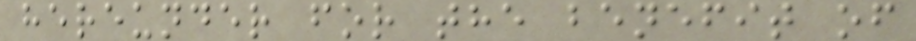hereunder for the benefit of
